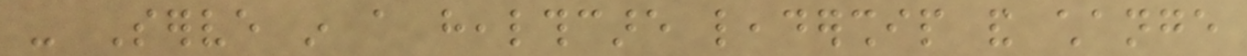- Serve in a healthcare leadership and change
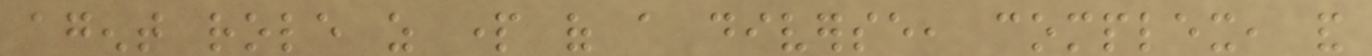agent role as part of a diverse, complex, and
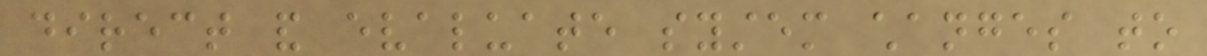direct and evaluate system changes to
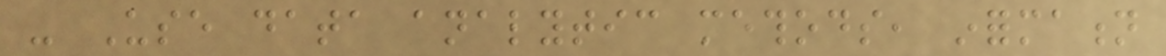- Use data analytic methods, information
